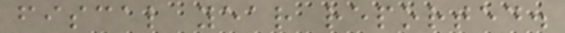fiscal year reported.
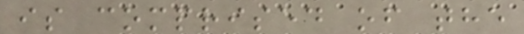is comprised of the
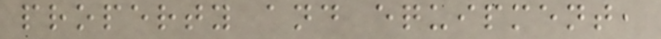property and equipment,
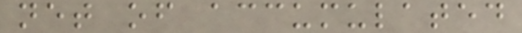net of accumulated
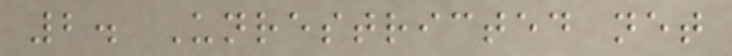2. Unrestricted net
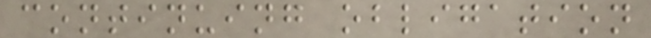continuing obligation
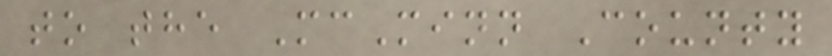to the McMinn County
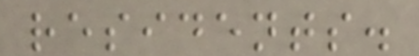residents.
